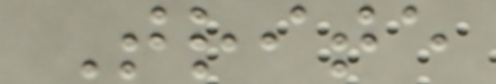Trite
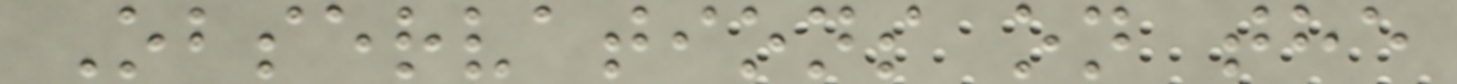Observations on the
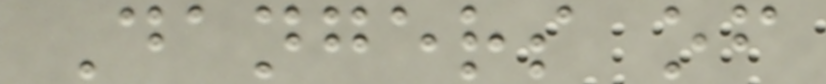Dangers of
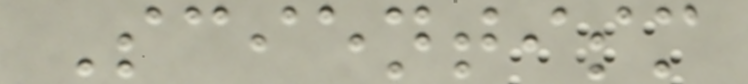Scientism
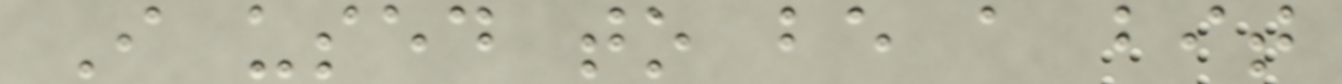I used to be a bit
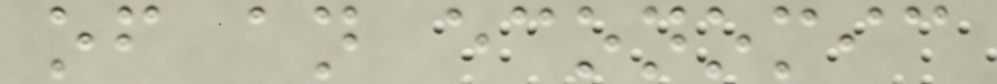of an economic
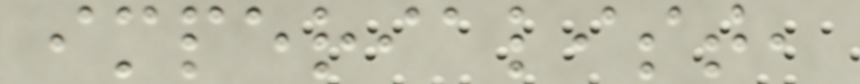imperialist,
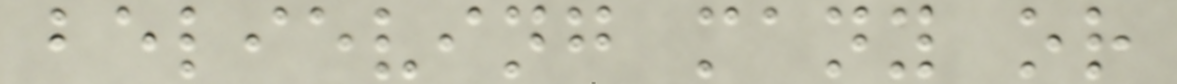believing many or
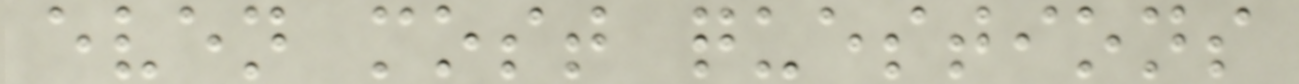even most questions
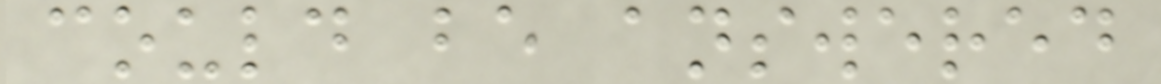could be answered
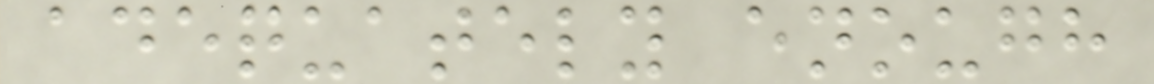adequately enough
